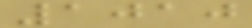1010
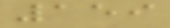159
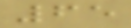65
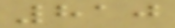810
